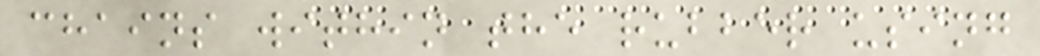chains within the rubber using
